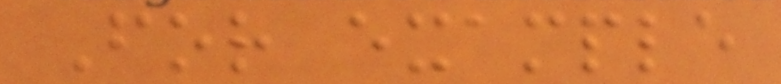For example
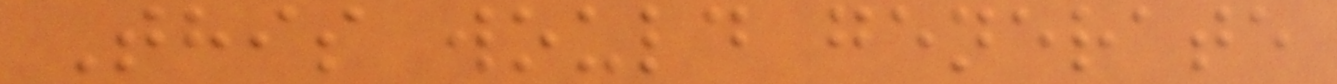This would generate
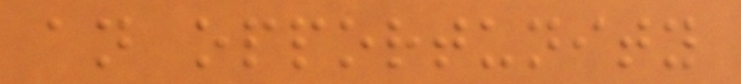an opportunity
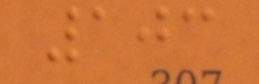103
